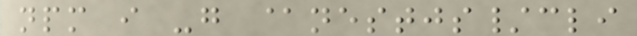npm i -g @nestjs/cli
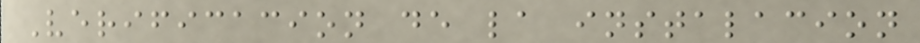Verificacion de la instalacion
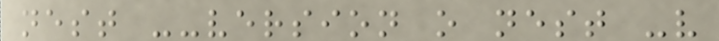nest --version o nest -v
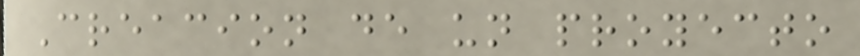Creacion de un proyecto
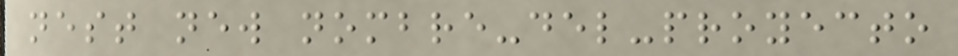nest new nombre-del-proyecto
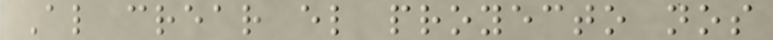Al crear el proyecto nos
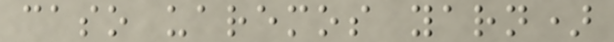caso uaremos yarn)
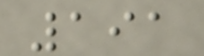191
